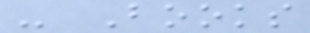- Books
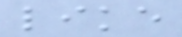like
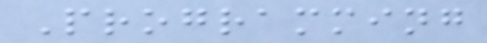Programming
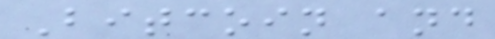Bitcoin and
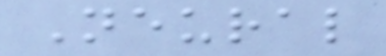Neural
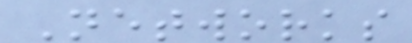Networks
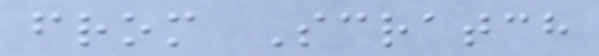from Scratch
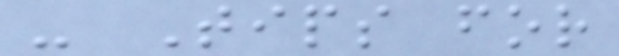- Tips for
